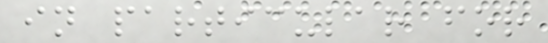in particular for
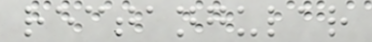rectangular
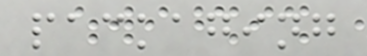packaging
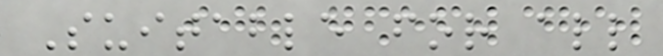Suitable for all
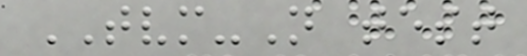TVM-N test
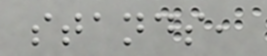stands,
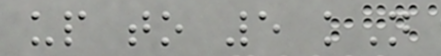up to 5 kN
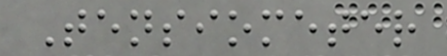Tensiometer
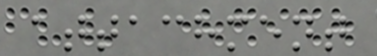attachment
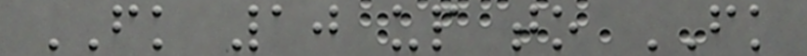FK 10 up to FK
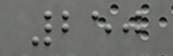250
